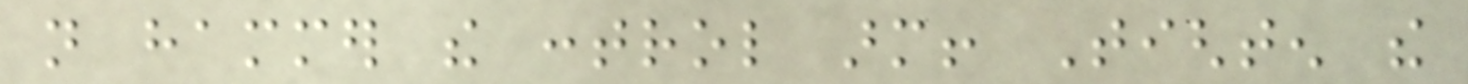not hammer the control arm! Tighten the
